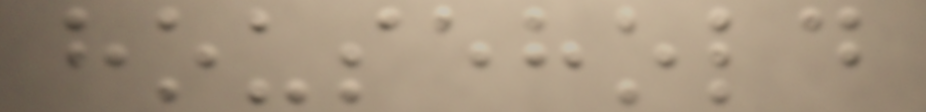household
